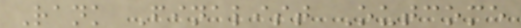Rank Finalist Outcome
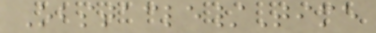Obstacle/Time
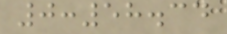0:58.34
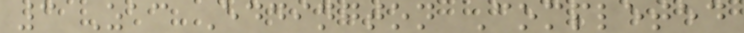3 Zac Eddington Completed
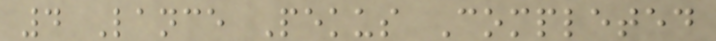4 Lance Pekus Completed
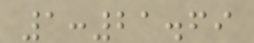1:21.69
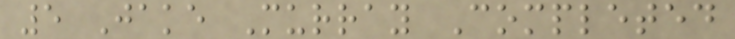5 Jake Murray Completed
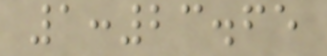1:23.65
